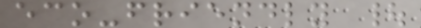eco-friendly |
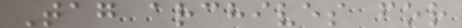Tag archives for
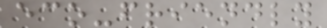eco-friendly
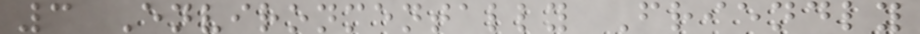3 Environmentally Friendly
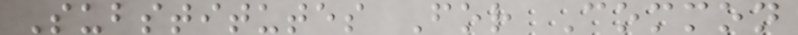Substitutes For Common
